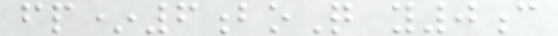fp*6boQ y0c
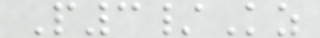P3/Kz
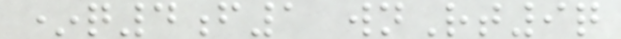*q4f1 wnRt9q
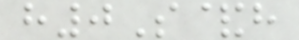h0S&h
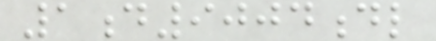1d9004dl
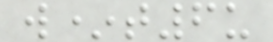w*t6u
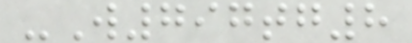-W797tg8
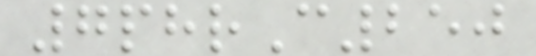7phrC250
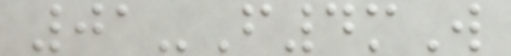01-F4mW
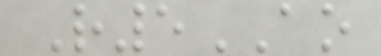R5AO
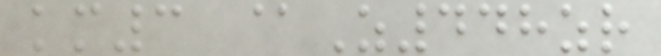km3 @Z448zr
